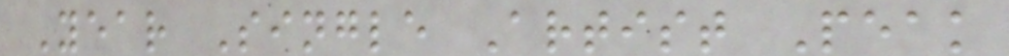Year Single Artist Peak
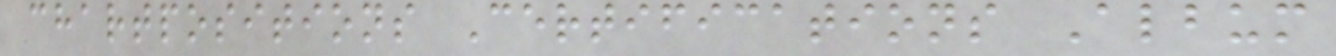chartpositions Certifications Album
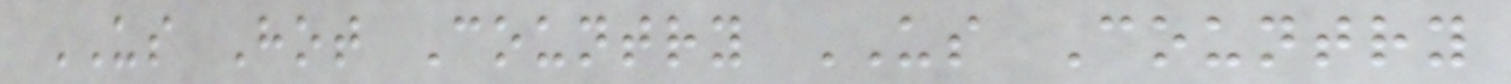US Hot Country US Country
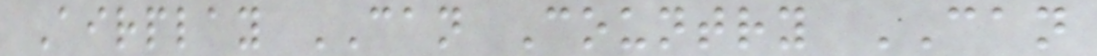Airplay CAN Country CAN
